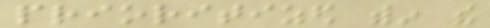prioritized within the
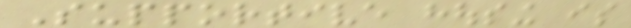Supportive housing is
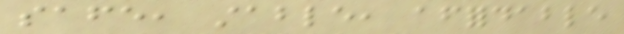safe, stable, affordable
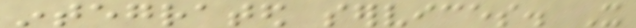integrated services. It
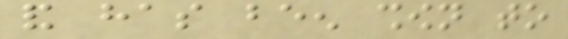and has been shown to
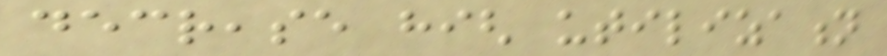decrease high utilization
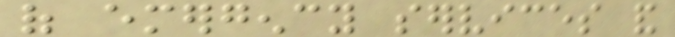of emergency services and
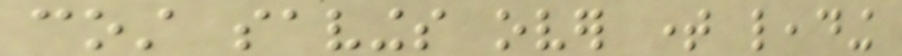cost savings over time leading
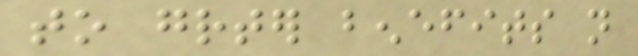to greater benefits not
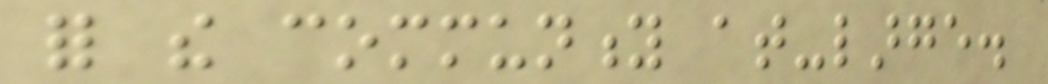for the community at-large.
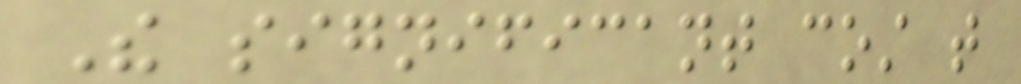The significant cost that
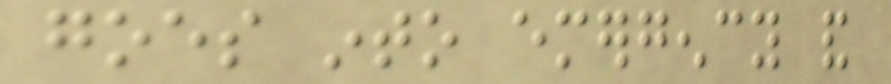goes into emergency and
